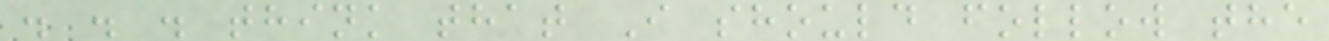. . . think that I should follow the
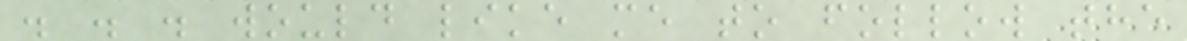. . . would like me to follow the
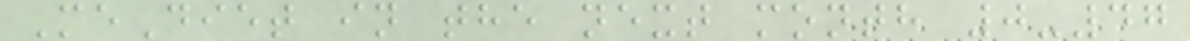MeDiet in the next month 0-47
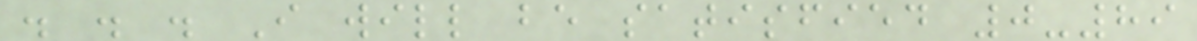. . . I will be satisfied 0-89
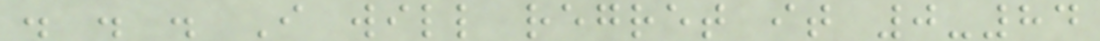. . . I will regret it 0-84
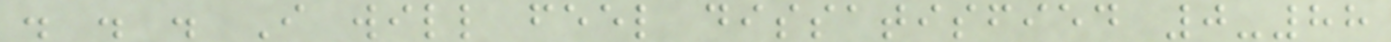. . . I will feel dissatisfied 0-88
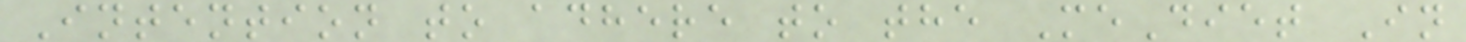Intention to adhere to the MeDiet In
